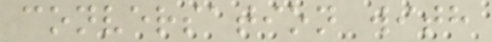conversation with
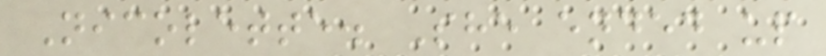Nicolette. She ended up
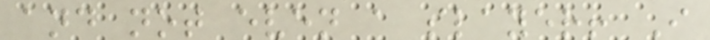and not even a slayer! I
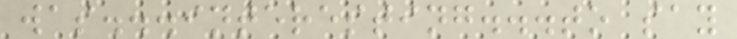was...interesting...to say
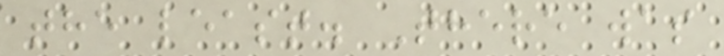the least. There was
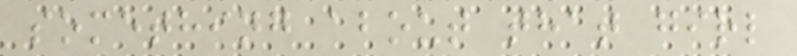something about that girl
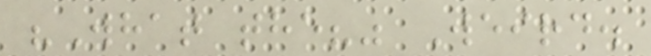"What the?" Weird.
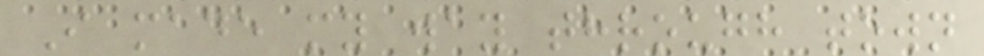I made my way through town
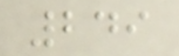249
